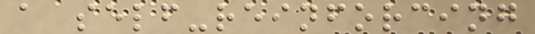a self-reinforcing
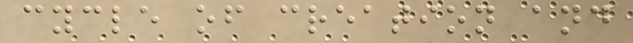cycle of creation and
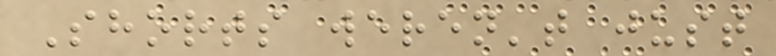Shorts weren't just
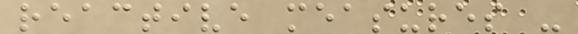reactive measures -
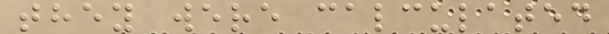they were calculated
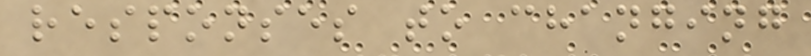responses to changing
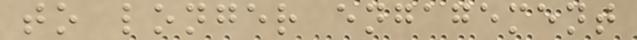to longer engagement
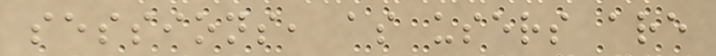sessions, as users are
